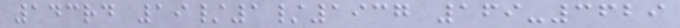143rd 19/1/1937 169-3629
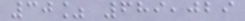30% 689,029
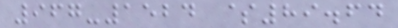967-1524 $89.64
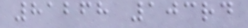81268 103rd
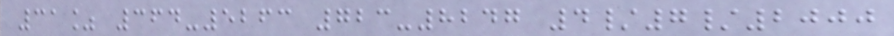31% 364-5263 723-8247 4/7/2000
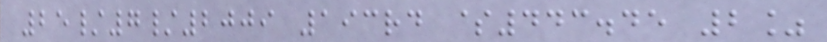25/7/2009 193rd $443.45 2%
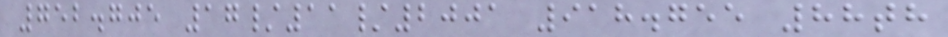752.705 17/11/2001 918.755 88th
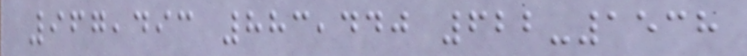967,493 883,440 622-1538
